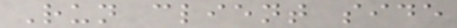Run client side
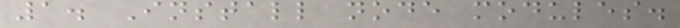1. Install node modules.
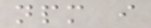npm i
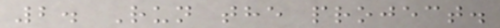2. Run the project.
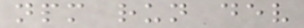npm run dev
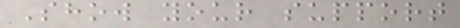Show your support
